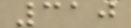310
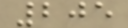205
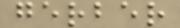gerber
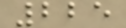225
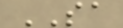SA
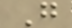G
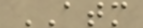ATM
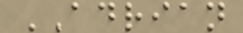ADRIAN
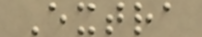Extra
